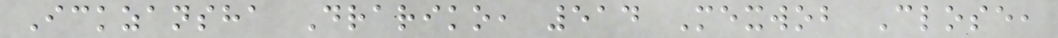Ickzansha Drariko, 514 Mexwob Close,
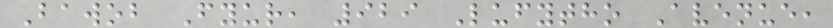Bawob Fyur, 929 Lufytho Avenue,
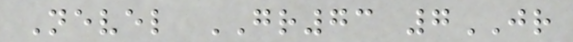Nevel GR73 7JR
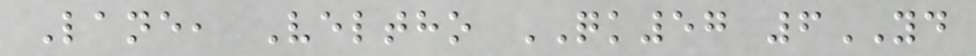Lane, Veltho QK57 6YD
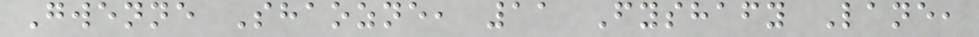Gwenne Shaozne, 11 Fyshafy Lane,
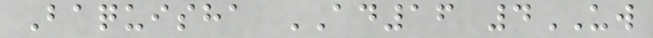Baquisha AD16 4UW
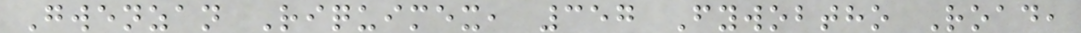Gwenzan Riquimex, 357 Fywobtho Road,
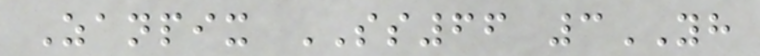Zanpix SS66 3YH
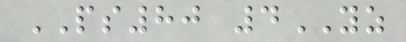PS80 4YZ
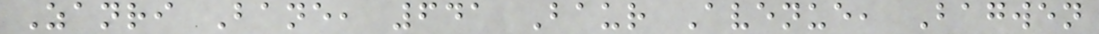Zanri Bane, 641 Baur Avenue, Bagwen
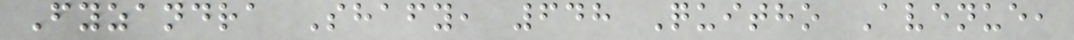Fyzandra Shafy, 648 Quitho Avenue,
